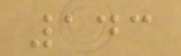143
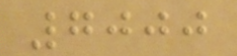7000
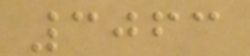3063
